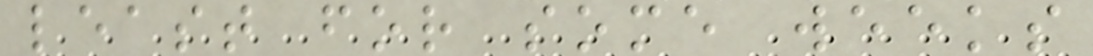least for some weeks
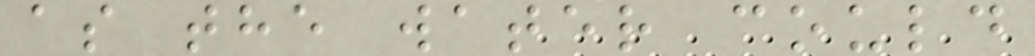as the water could
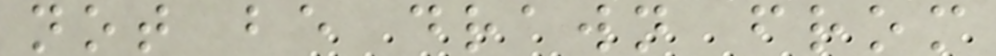not be drawn from
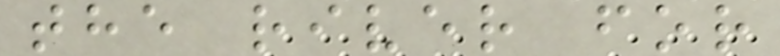the river for
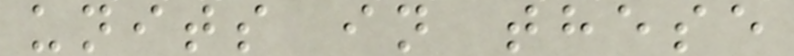units in these
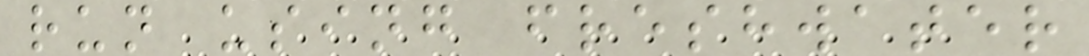run using freshwater
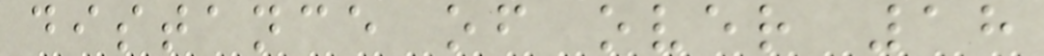distance of over 18
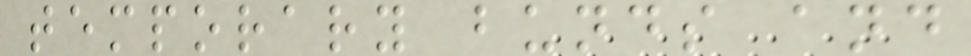temporary bunds and
